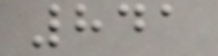841
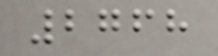2768
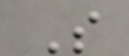S
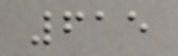615
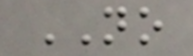NO
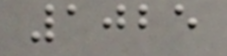1025
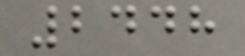2448
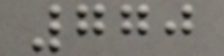770
